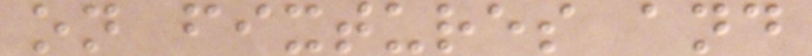on fixtures and
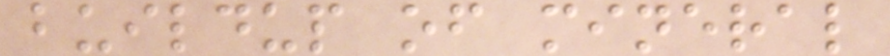buildup of mineral
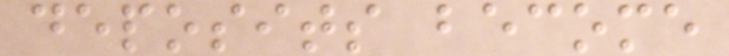deposits become
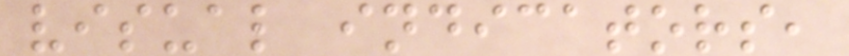visual indicators,
